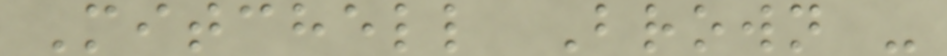Mitchell Brown -
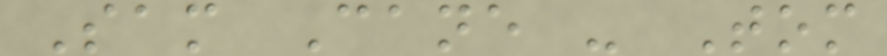Sam Cane - Tom
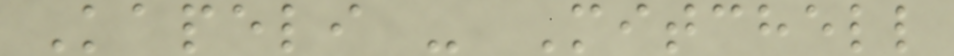Kapeli - Mitchell
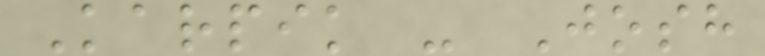Karpik - Josh
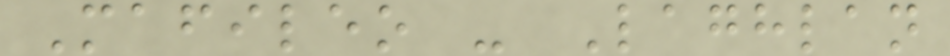Mafileo - Laghlan
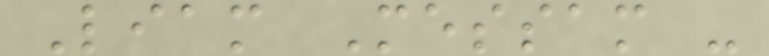Liam Messam -
